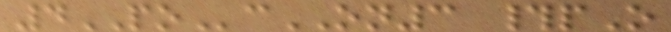4POcON3 #pO
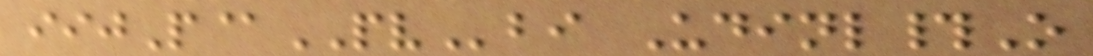iijP@PVbi Udinl#O
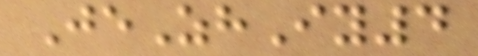JeZhIy4
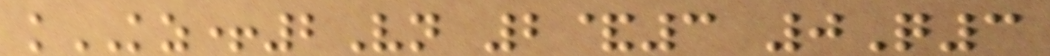kKZ+2Vn 2&3 0Q3
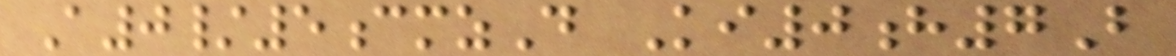A0/5cmzD Ki0h7B
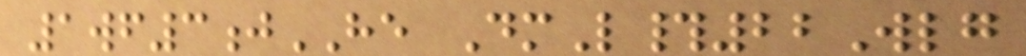1wf3jHE DmL#22Wlg
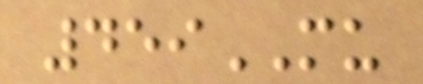459MU
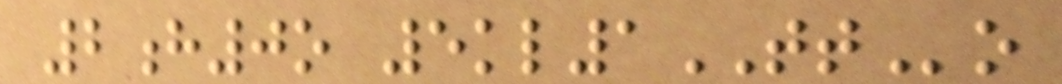2h0o 5kl1TTo
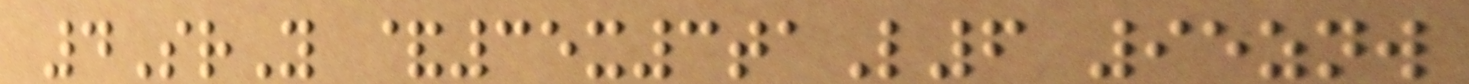4SrY &35x3taL6 95znw
